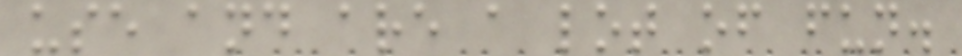use and are a lot of fun.
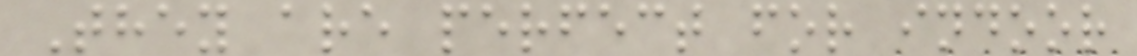They are perfect for indoor
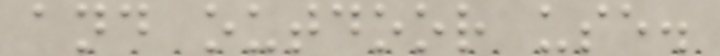and outdoor use.
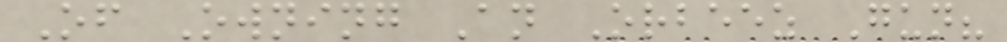Of Owning An Orbeez Gun?
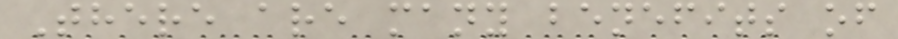There are many benefits of
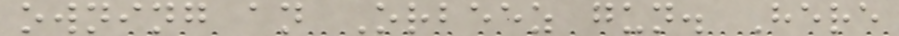owning an Orbeez gun. Here
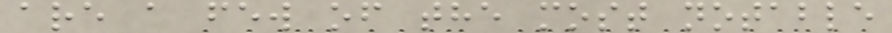are a few of the most notable
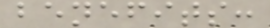benefits:
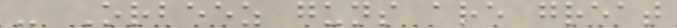- Orbeez guns are great
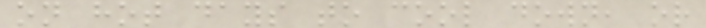on hot days to cool down, or
